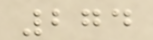274
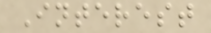Interest
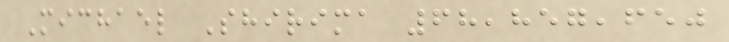Michael Shirima 68,857,650
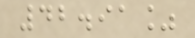42.91%
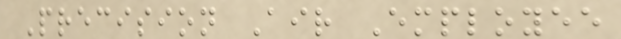Precision Air Employee
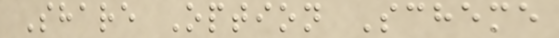Share Option Scheme
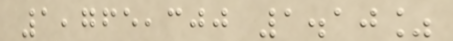1,765,300 1.10%
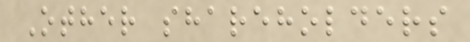Other shareholders
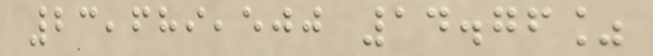23,689,500 14.76%
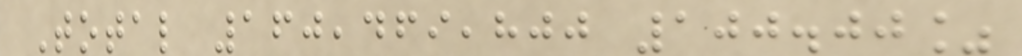Total 160,469,800 100.00%
